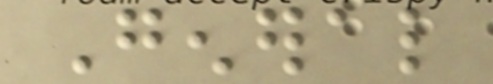General
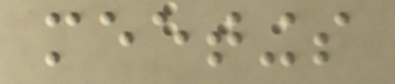meetings
